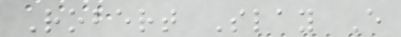Robert Slay E
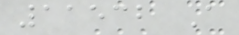11532 A
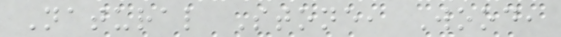Natural Stone, Wood,
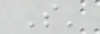S'
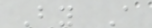By A
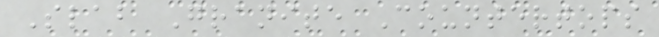Slab Granite Countertops
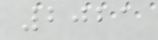2021
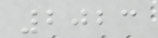2023
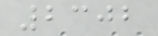2302
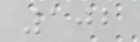102
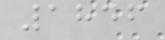1846
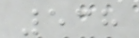538
